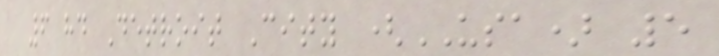6 hd Detroit City (USA) 5
